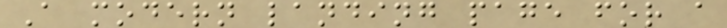A modern landing page for a
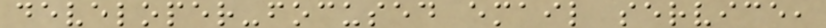developer-focused email service,
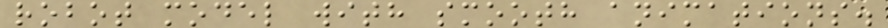robot model with smooth animations.
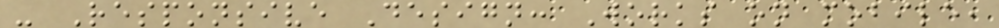- Responsive Design: Works on mobile,
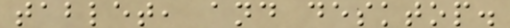tablet, and desktop.
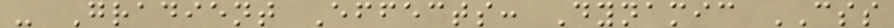- Gradient Effects: Dynamic CSS
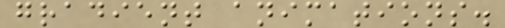gradient animations.
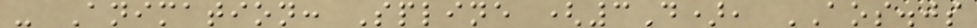- Animation: Spline (3D), AOS.js
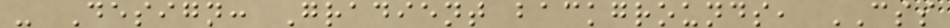- Design: Gradient backgrounds, CSS
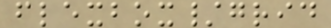flexbox/grid
